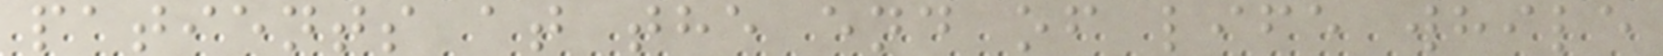patients at the end of life while
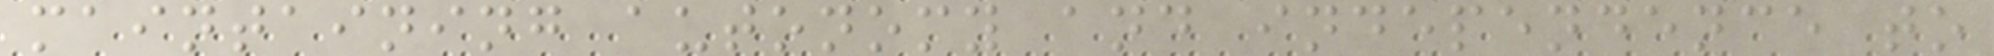maintaining autonomy and independence to
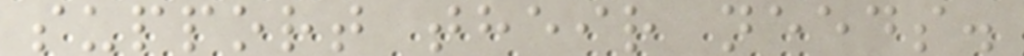support their needs.
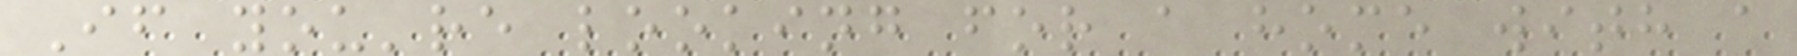If you're looking for a home with a
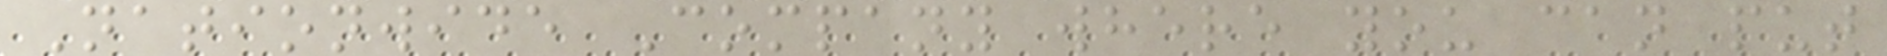Nationwide Company where you can put
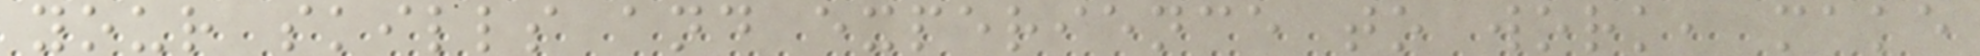your skills and experience to work, make
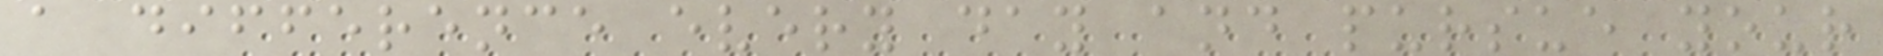a difference every day and pursue your
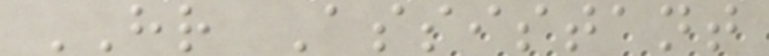HR Assistant
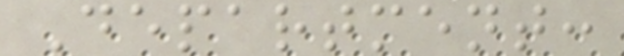Department:
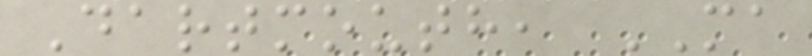Dartmouth, MA
